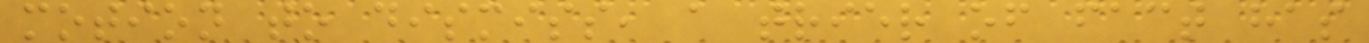motion to dismiss, a trier of fact has
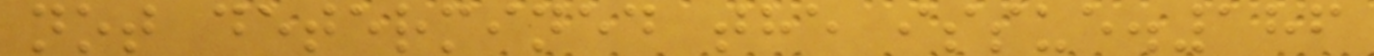not determined the issue.186
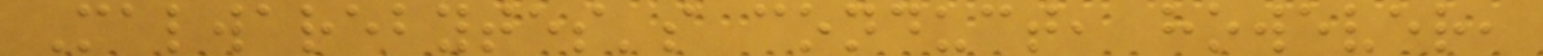Malwarebytes's conduct, however,
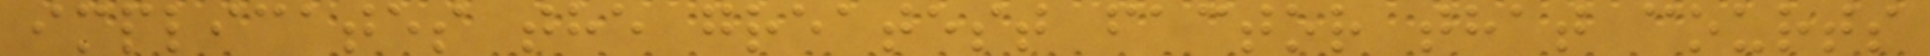implicates the greatest factor that courts
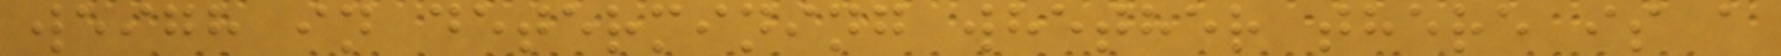weigh in determining whether there is a
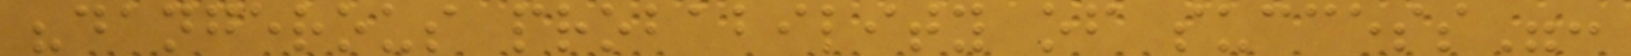"dangerous probability of success":
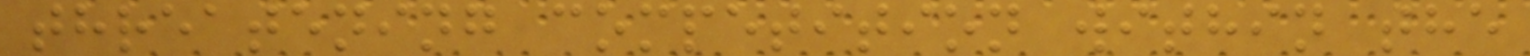threatening competition within the
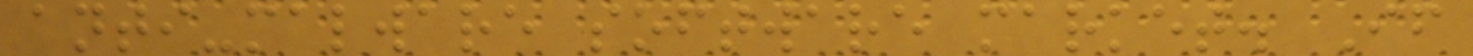anti-malware software market. If
